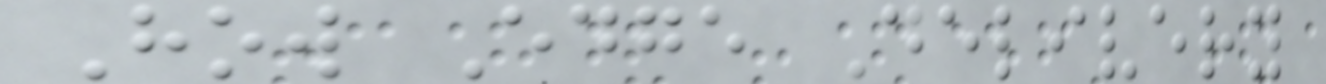How Edge Delivery
